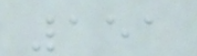151
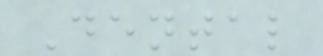Dental
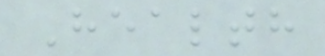Health
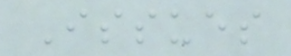Issues
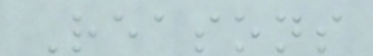Reasons
